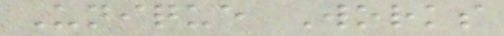Unique Works
